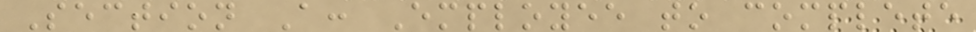Section A: Employee to complete
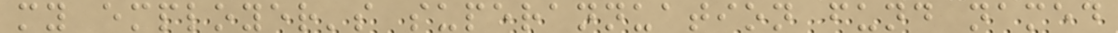my employer's superannuation fund named
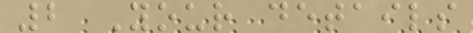2 Your details
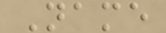Name
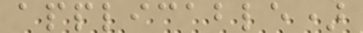applicable)
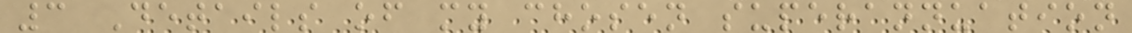3 Details of my chosen superannuation
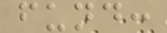fund:
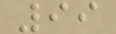99
